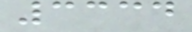3334
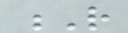R
